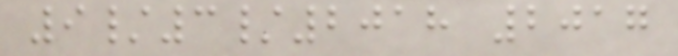9/3/2018 2017
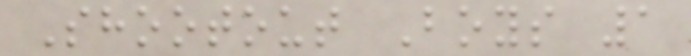Shootout Boys 1
